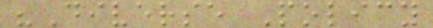"Diverse Policy
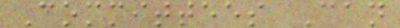Committees Can
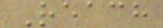Reach
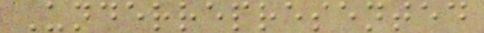Underrepresented
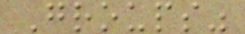Groups"
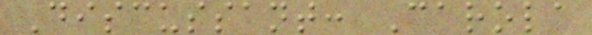Discussant: Carola
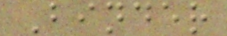Binder
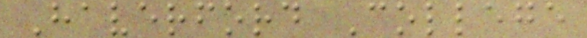Haverford College
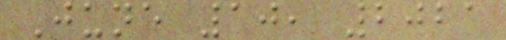June 10, 2021
